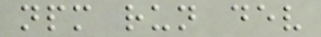npm run dev
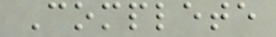Complete
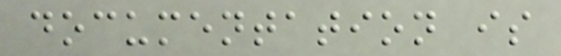documentation is
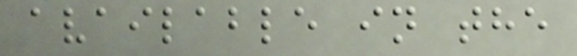available in the
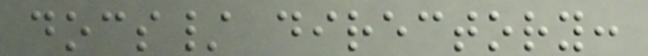docs/ directory:
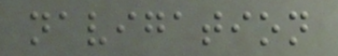navigation
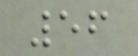56
